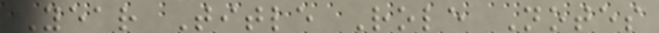Year Title Role Notes
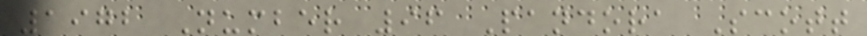1972 Number 96 Pandora Scott
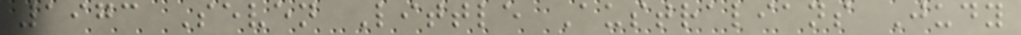1973 Seven Little Australians Judy
